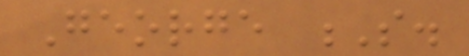George S.
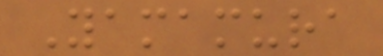Yamamura
